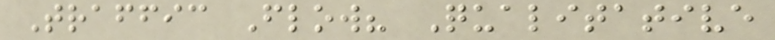Traffic Flow? Qualitative
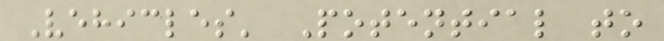Vehicles' Potential to
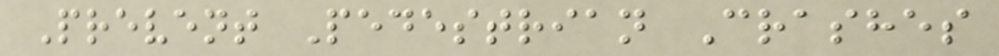Prevent Pedestrian Crashes
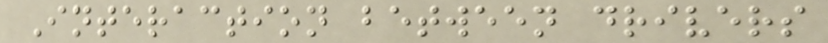Interaction between drivers
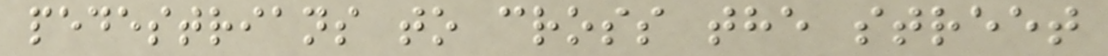pedestrians to cross the street
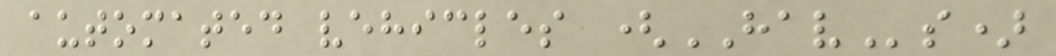automated vehicles (HAVs)
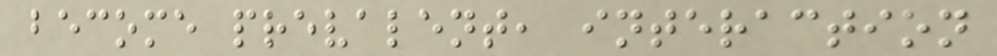become prevalent, interaction
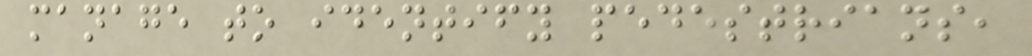manage to identify pedestrians,
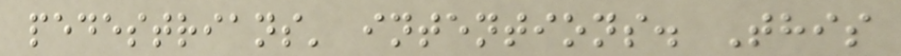pedestrians' intentions. This
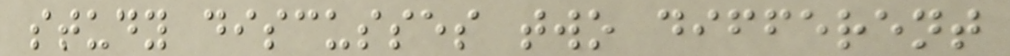study discusses two different
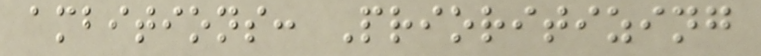ambitions: Prioritizing
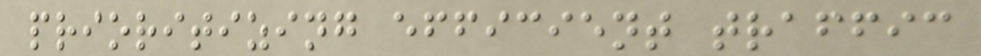prioritizing efficient traffic
